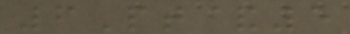6Pt&5
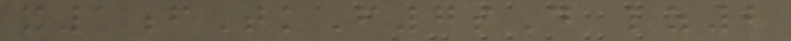x1fTkF7sD lz2
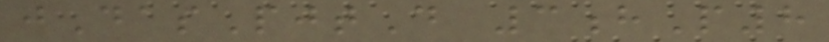jDasPjtD 3hP8
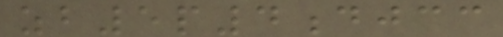zb5p4djcc
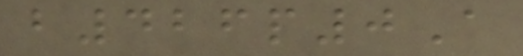b426p0A
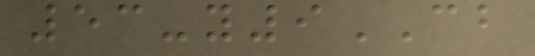53-y9CB
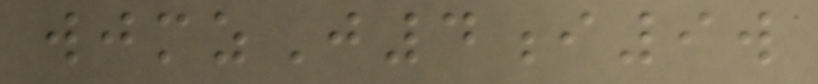wjmzJ4i9w
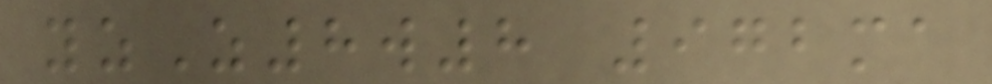yzZ8w8 972ma
